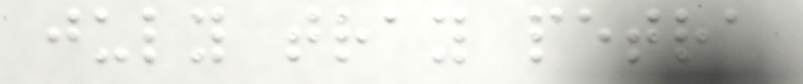july tray petra
